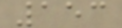153
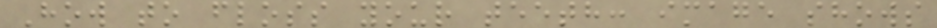How to floss your teeth: image shows
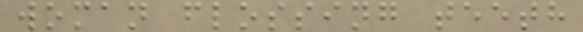woman flossing teeth
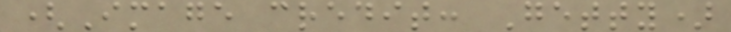(Image credit: Getty)
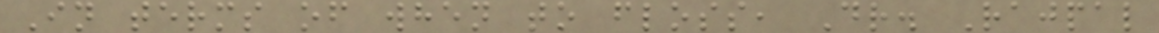In terms of when to floss, Dr. Rajpal
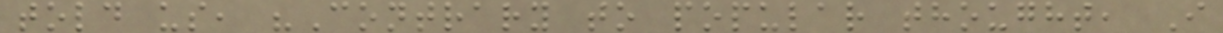told us, "Contrary to popular thought, I
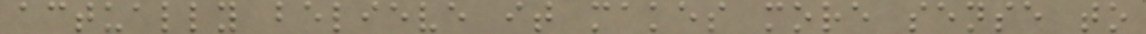actually believe it makes more sense to
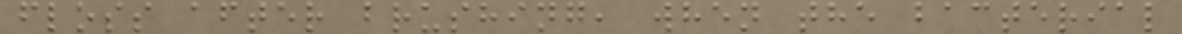floss after brushing, when the bacterial
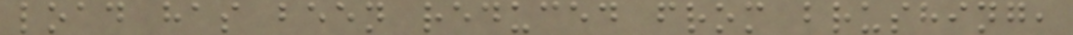load has been reduced from brushing,
